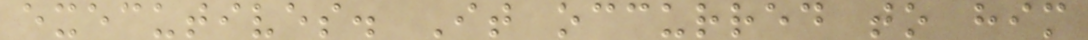executives. It occurred to him
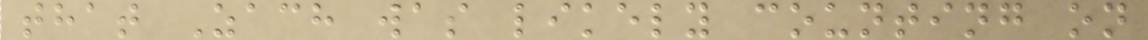that Zach was likely counting on
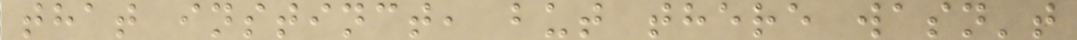that instinct, but there wasn't
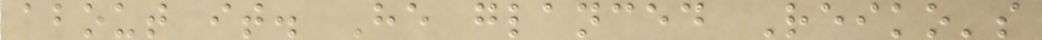about it. He glanced Reiko's
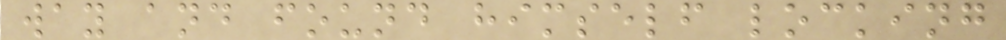way and found himself locking
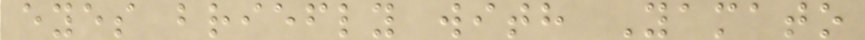eyes briefly with Yamato
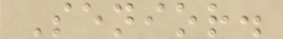Senior.
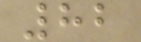82
